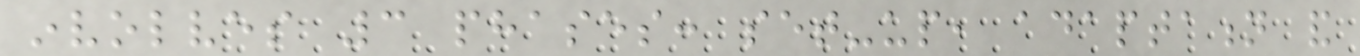involves 3 phases: set-up, adaptation and
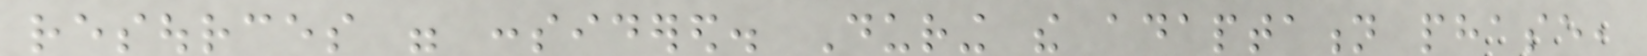resources were considered. During the adaptation phase,
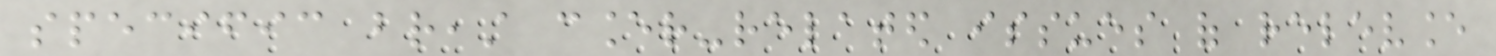specific breast cancer-related issues of relevance
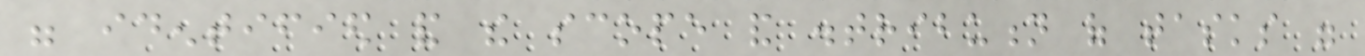were identified and the scope and distribution of tasks were
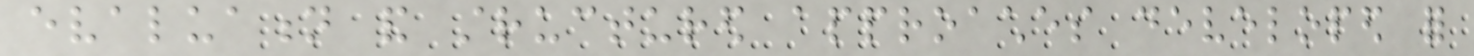evaluation and structured approaches developed for
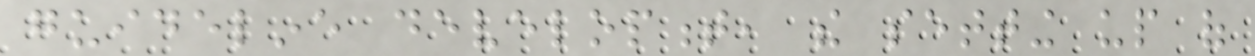guideline development, the setting up of
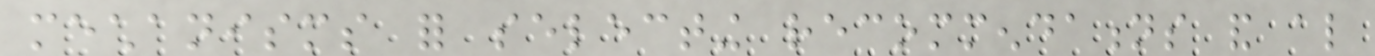mechanisms for selecting recommendations and also
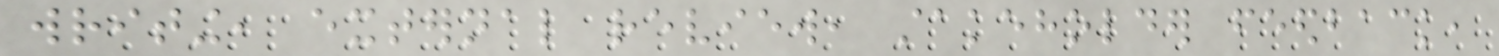writing, external review, stakeholder feedback,
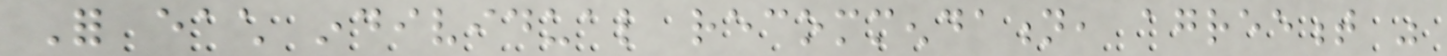For each individual recommendation, agreement was
